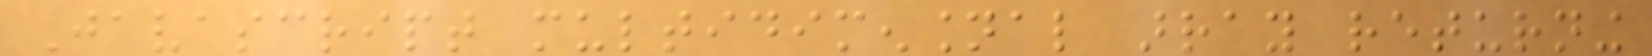Javascript multidimensional array returning
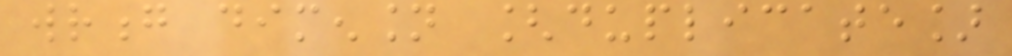wrong dimension [duplicate]
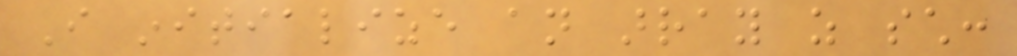I initialize an array as such:
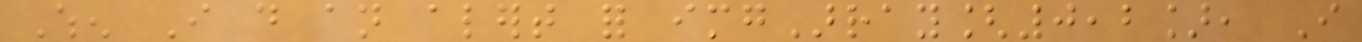When I do an alert for imgArray[0,2], I
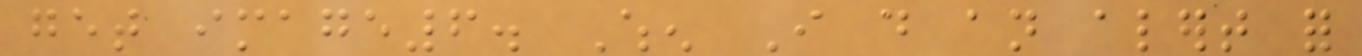get image6. When I do an alert for
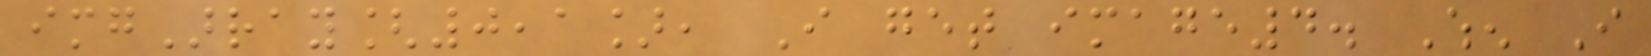imgArray[0,1], I get image4. When I
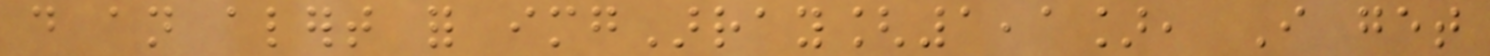do an alert for imgArray[1,1], I get
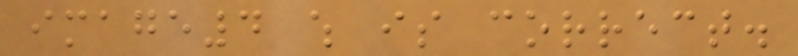image4 which is correct.
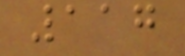117
